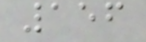156
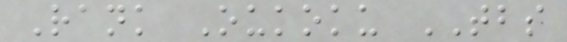Rank Oukoku TBS
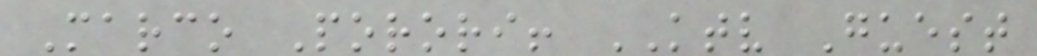Marco Porori! KTV Guest
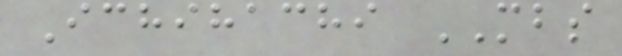Ichihachi MBS
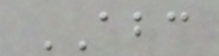ABC
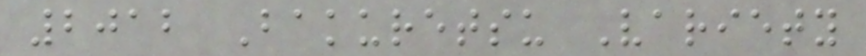2012 Bakuretsu Variety
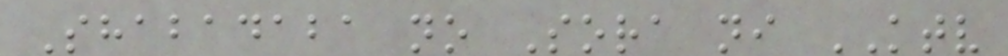Shabadaba no Sora ni KTV
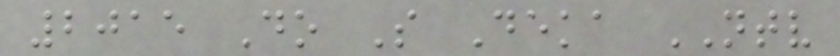2015 Do S Deka NTV
